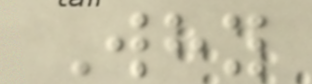Why
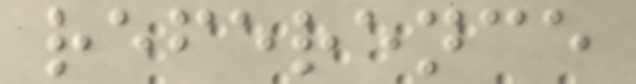reference
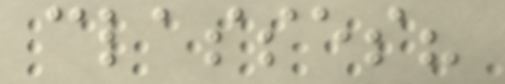classes?
